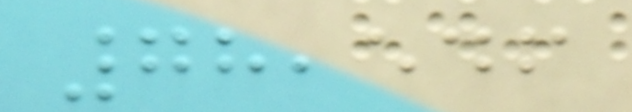78,546
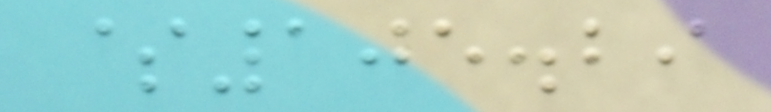$105.29
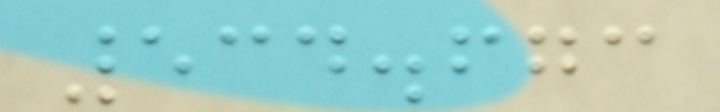534.673
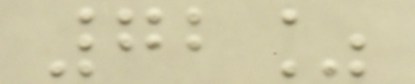72%
